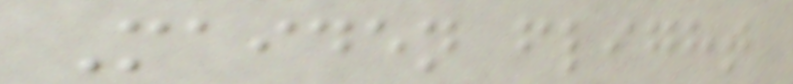Maiden flight
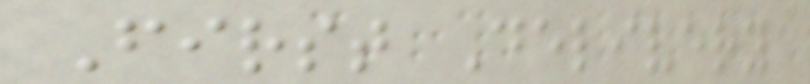First Delivery
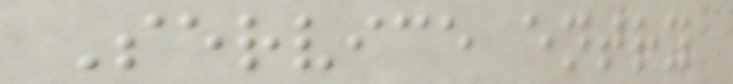Service entry
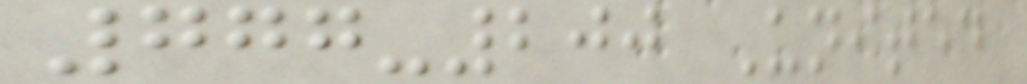777-200 United
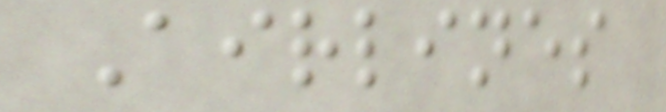Airlines
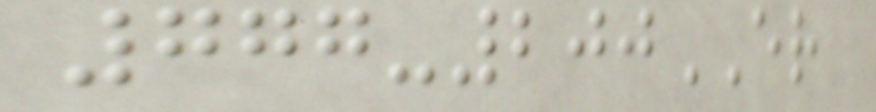777-200ER
